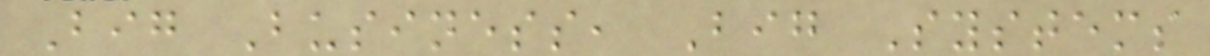Big Business, Big Systems
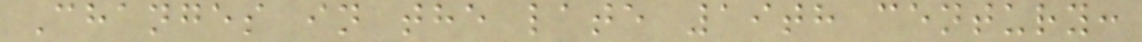Changes in the late 19th century:
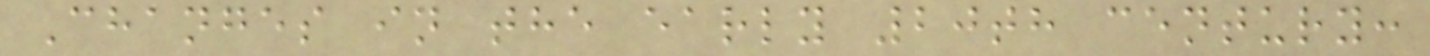Changes in the early 20th century:
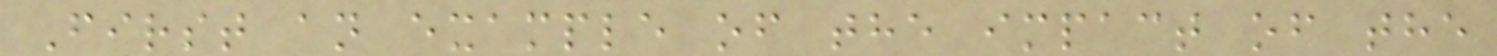First an example of the impact of the
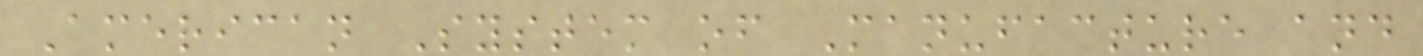American System of Manufacture and
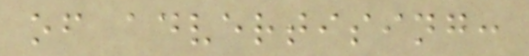of advertising:
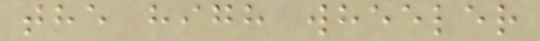the high wheeler
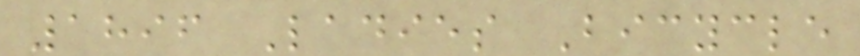1896 Ladies Bicycle
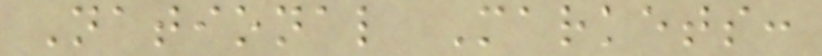National Markets:
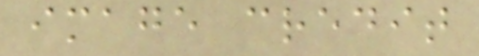image credit
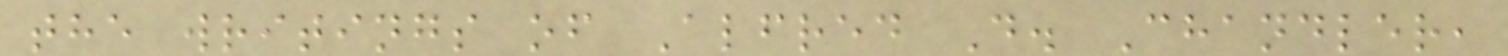the writings of Alfred D. Chandler,
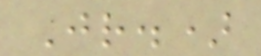Jr.)
